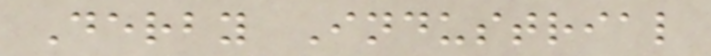Derby Industrial
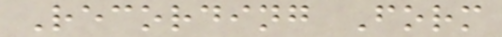Recording Form
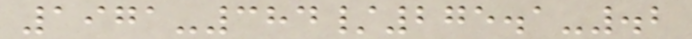1971-384/275.1-.2
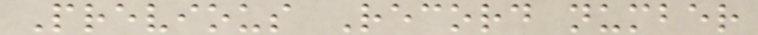Previous Record number
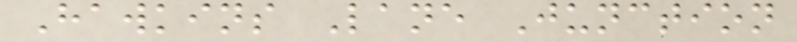Hawkins Lane Junction
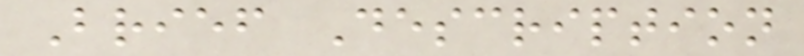Brief Description
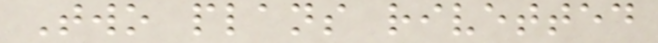Two plans rivetted
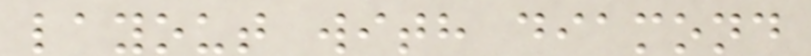layout with diamond
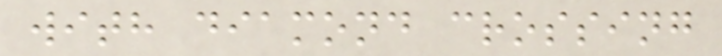with diamond crossing
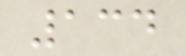134
